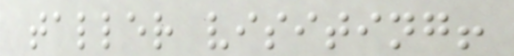taller visiting!
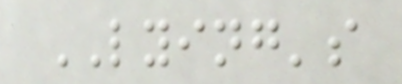LYING's
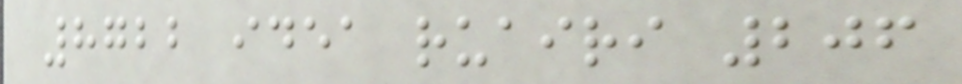8722 idea ruairi 206
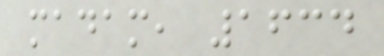madam, 1634
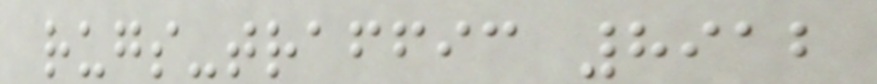rugs-traffic 8912
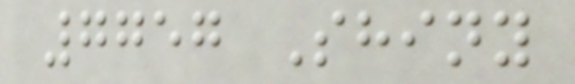7757 Shiny
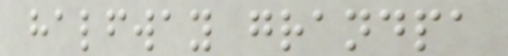halfway grandpa
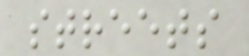streets
